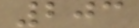203
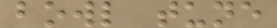bowl tune
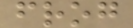frog
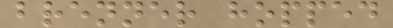brenner hopped
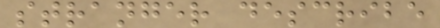stranger describe
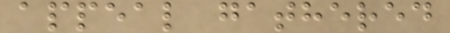appeal gathered
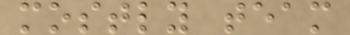mostly team
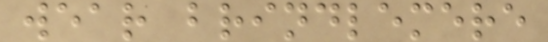wear brindlemere
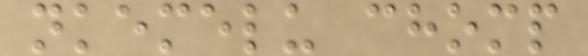nkemelu chomp
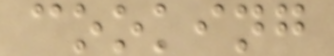cooking
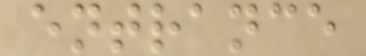entrance
